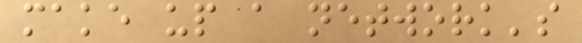make up a network's
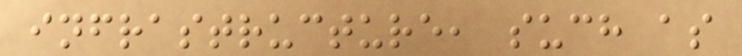infrastructure, such as
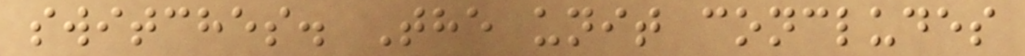switches. The unit concludes
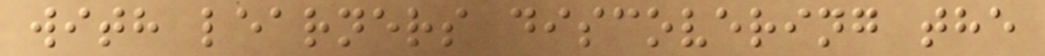with learners discovering the
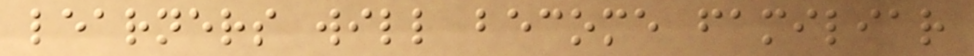learners will become familiar
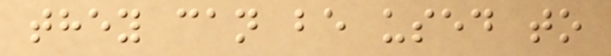they can be used to
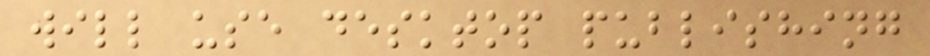will use desktop publishing
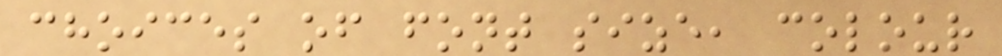choices of font size, colour
